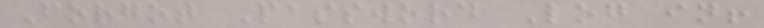Forgot Password Log in!
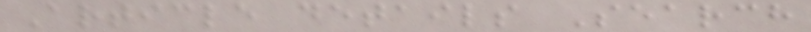Article details Search
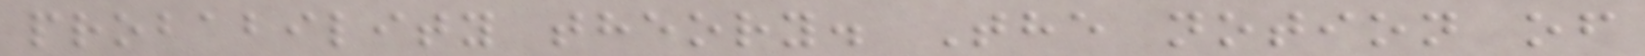probability theory. The notion of
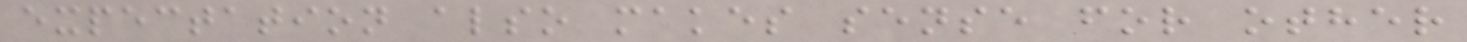expectation also makes sense for other
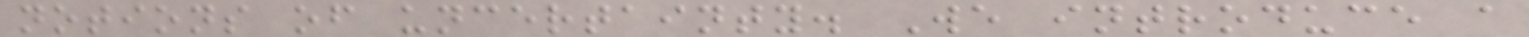notions of uncertainty. We introduce a
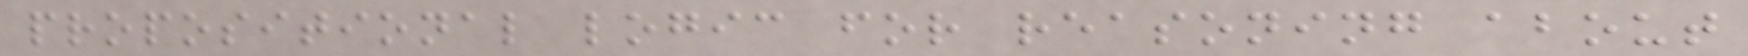propositional logic for reasoning about
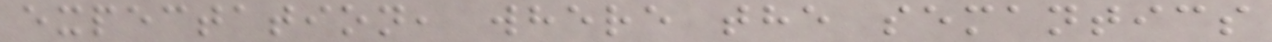expectation, where the semantics
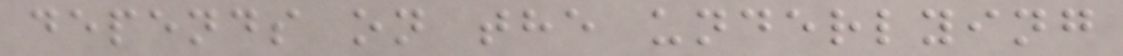depends on the underlying
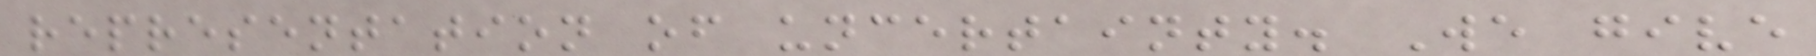representation of uncertainty. We give
